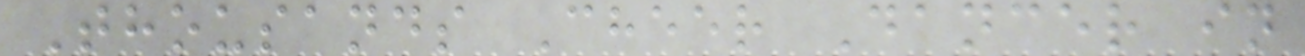Thousands Cheer Dancer in
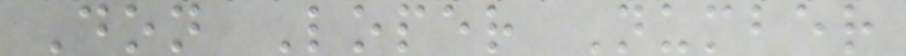Don Loper Number
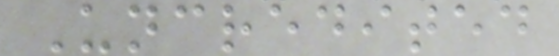Uncredited
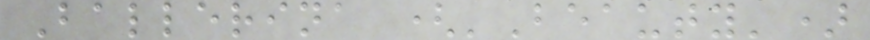Ballerina ('Beauty')
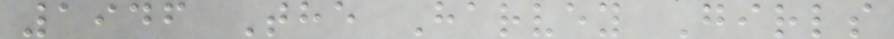1946 The Harvey Girls
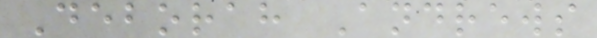Deborah Andrews
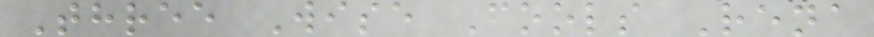Three Wise Fools Rena
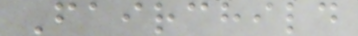Fairchild
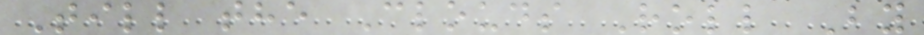Till the Clouds Roll By
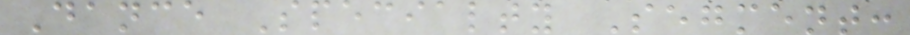Dance Specialty Segment:
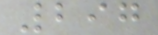297
